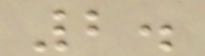2.
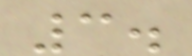3.
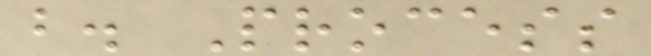b. Process
